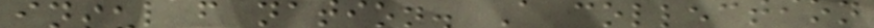insular nation. A collection
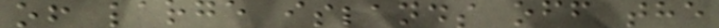of large islands off the
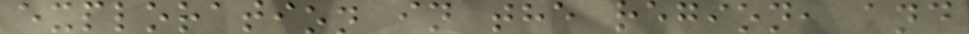exploration in the region, and
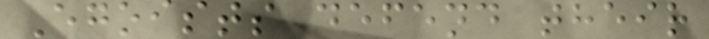Egoists defend their
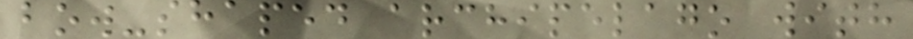bow-shaped archipelago with
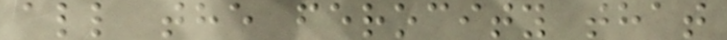all the ferocity that
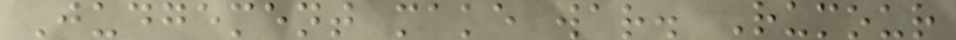Judgement make war. Rumour
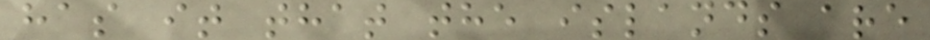has it that the islands are
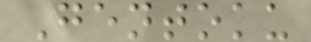Gentoku
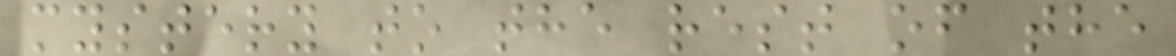mystery to the rest of the
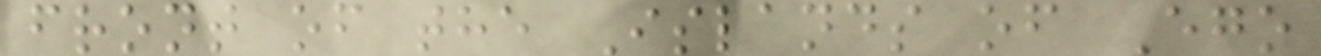front of the Islands of Ego
